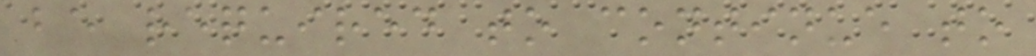be required to continue to
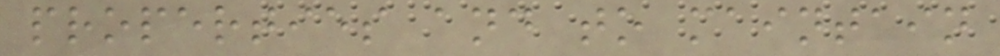properties and to maintain
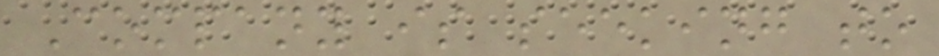Company is seeking to
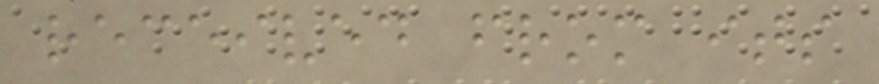received from its
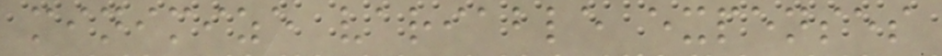minimize variable expenses
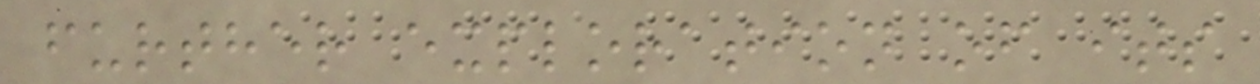further exploration of its
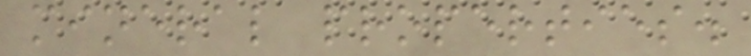mineral properties.
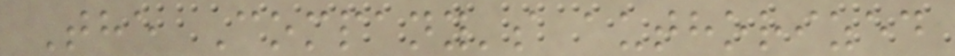The Company's authorized
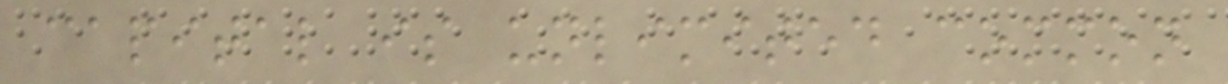capital is unlimited common
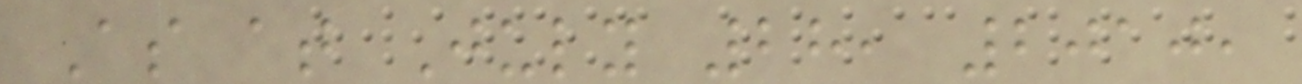As at July 28, 2010,
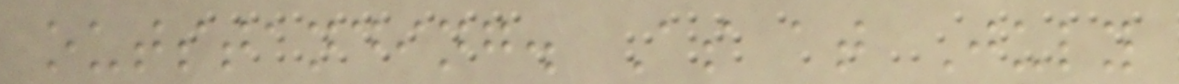outstanding. As at July
